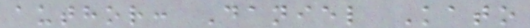author: Daniel Kato
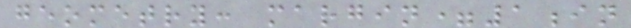geometry: margin=1in
